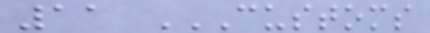11 CUSTOMS
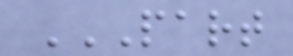PART
